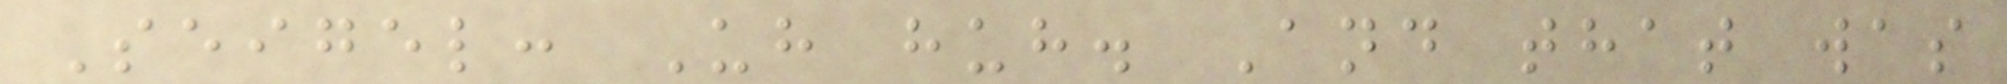Seigel: Uh huh. And that was
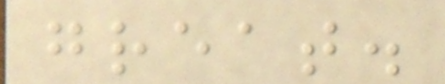great.
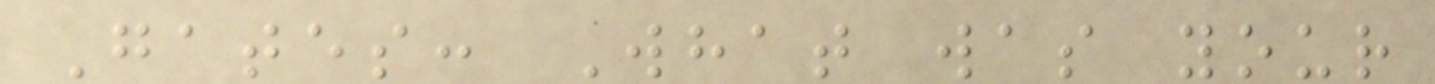Gates: What was your
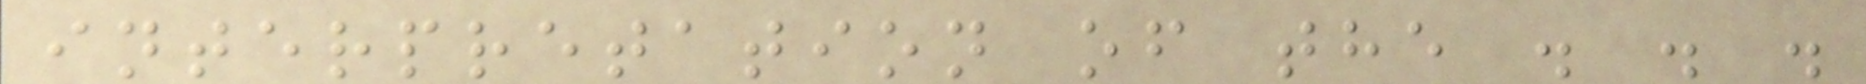interpretation of the . . .
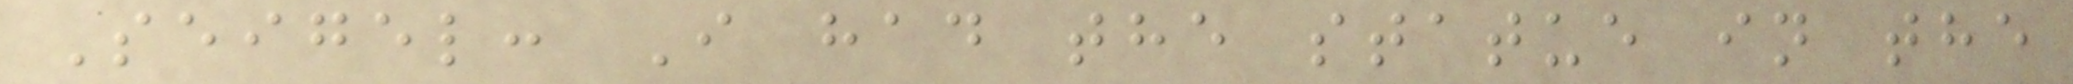Seigel: I had the statue in the
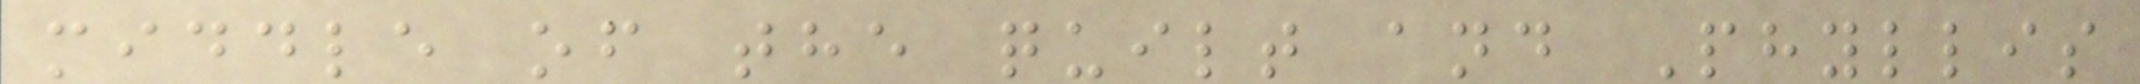middle of the quilt and Phyllis
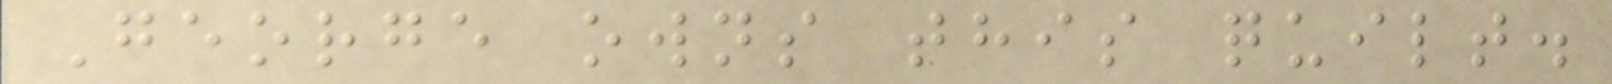George owns this quilt.
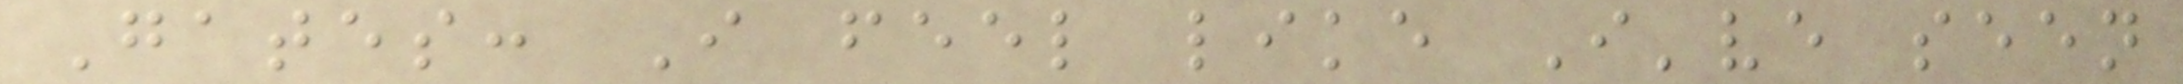Gates: I feel like I've seen
